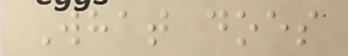What does
